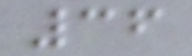36
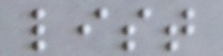list
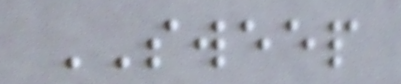SWEEP
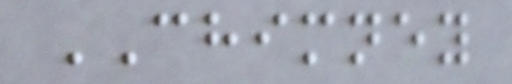CHIMNEY
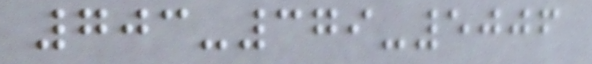703-379-5006
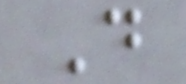D
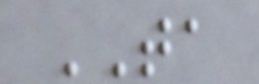TA
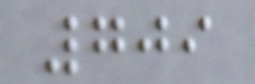709
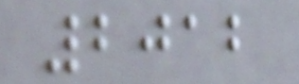2012
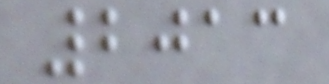2013
